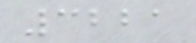3221
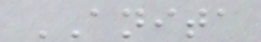ANITA
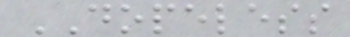DOPELESS
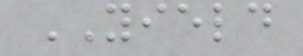YIELD
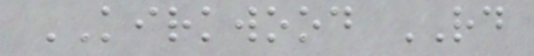KIRKWOOD RD
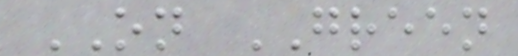ON GREEN
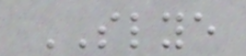SLYE
